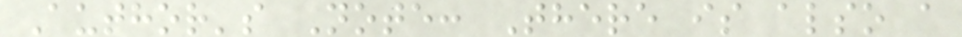Author's Note: There is also a
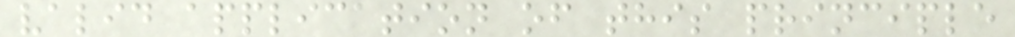valid application of this principle
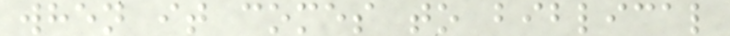when it comes to biblical
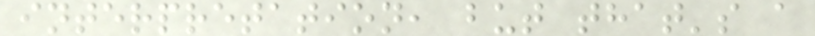interpretation, but that's a
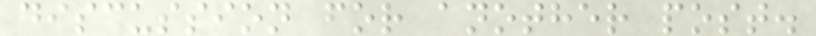discussion for another post.
